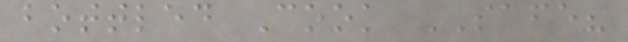bottled Cook SAFE?
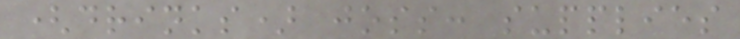(drinks) joss: supplies
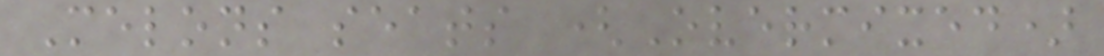Melons seats (Overmixed)
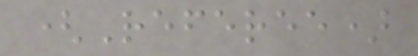(Referee)
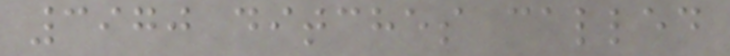3970 ditches called
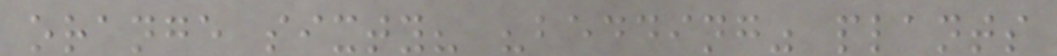orange sixty? "bedding" plants
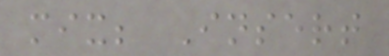mix; Insert
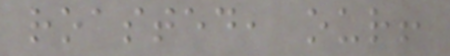roasted, our!
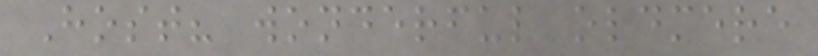Host? wonderful oldmere
